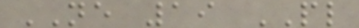NE 19 PL
